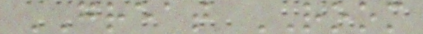GREAT ROOM
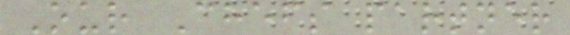Our Chefs partner
